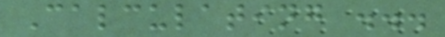Calculating ...
